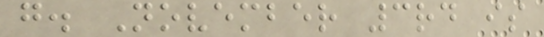g. November 3rd is
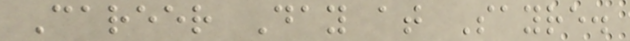Career Day at Sayre.
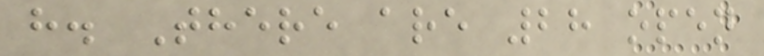h. There are 28 open
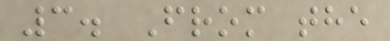3. From the
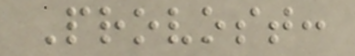Provost:
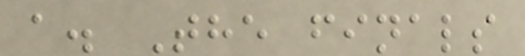a. The finals
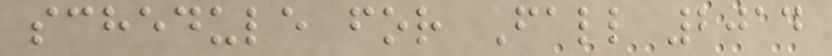schedule for Fall 2014
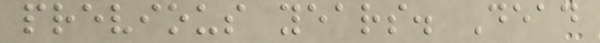previous years. Dead
